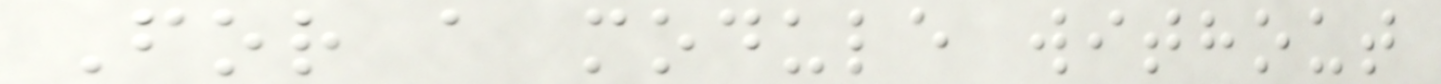For a module without
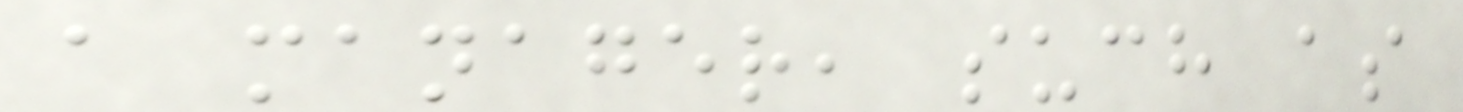a manager, such as
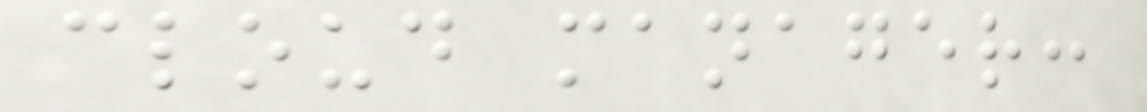cloud manager:
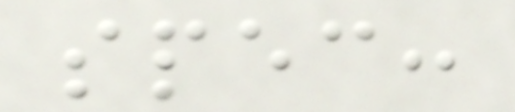spec:
